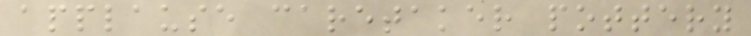applause caretaker pottery
